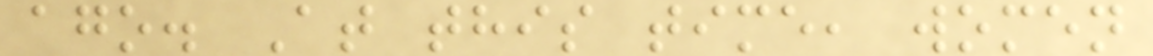ago. At this time, women
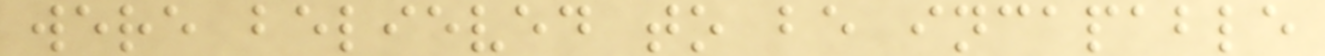were believed to be incapable
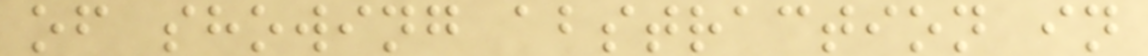of showing abstraction in
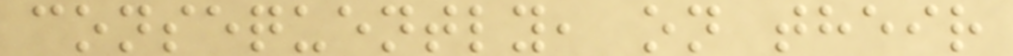consequently, on their
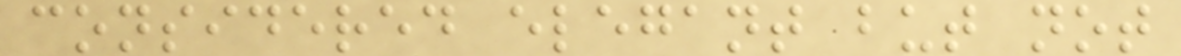considered elegant but not
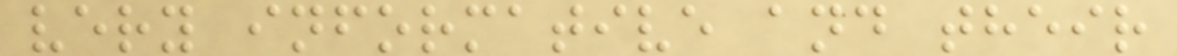very informative and their
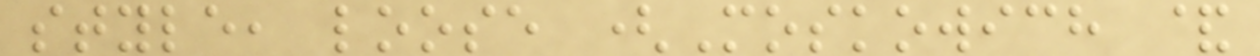style, loose (Moskowich &
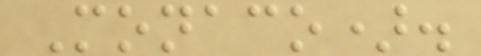Monaco).
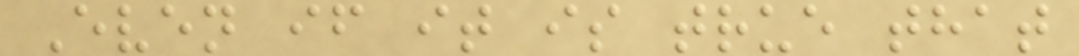Even if it is true that
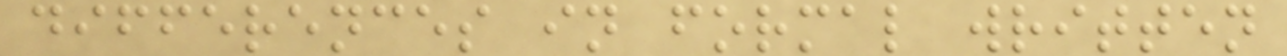differences in formal written
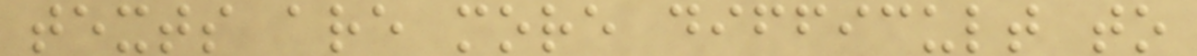texts are more difficult to
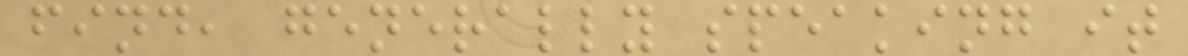find, generally speaking it
